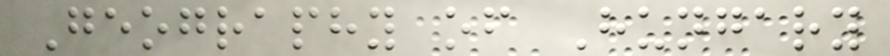Geography of Hungary
